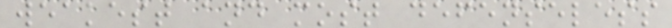weakest and most defenseless
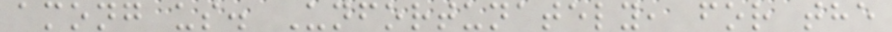among us. Unfortunately, for the
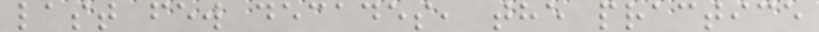last few decades, the practice
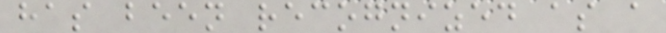has been recognized as a
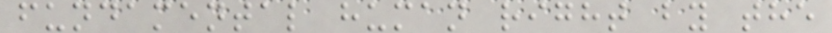fundamental human right by the
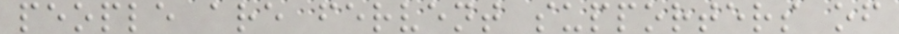people are fervent supporters of
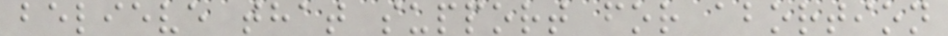believe that support for abortion
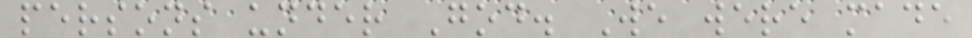persons under God. We were made
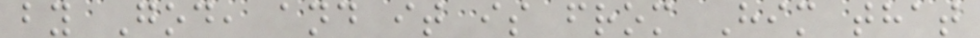by God, and it is from Him that
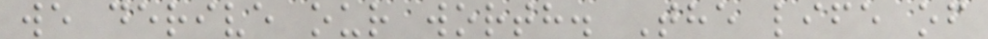we derive our worth. The life of
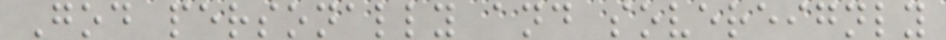God personally and sovereignly
